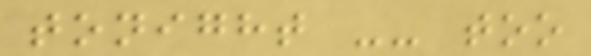tonight -- too
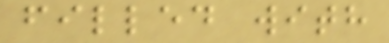filled with
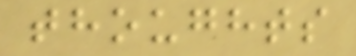thoughts
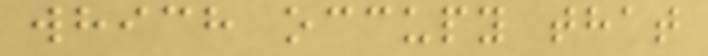which occupy that
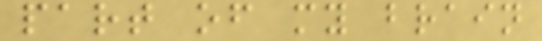part of my brain
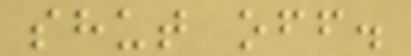shut off.
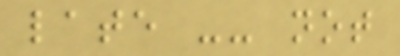late -- not
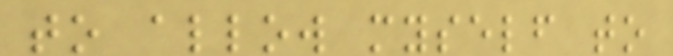to allow myself to
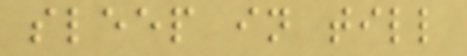sleep in till
